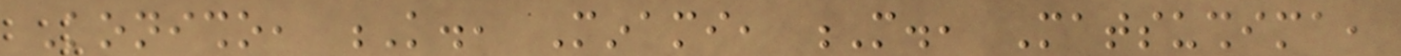Konisho, K., Minami, M., Matsushima,
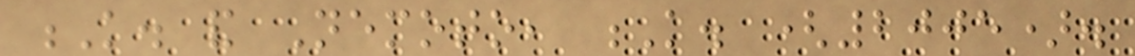K. and Nemoto, K. (2005).
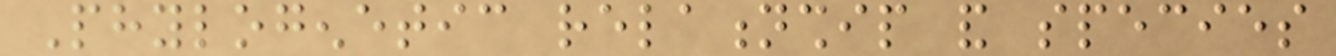Phylogenetic relationship and species
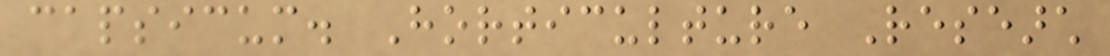capsicum. Horticulture Research
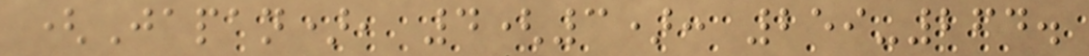(Japan), 4(3): 259-264.
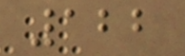122
